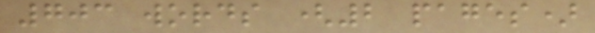703 words (2 pages)
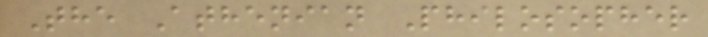The Athenian Philosopher
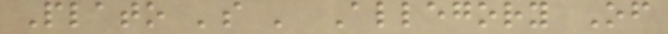Plato 's ' Allegory Of
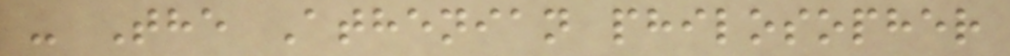- The Athenian philosopher
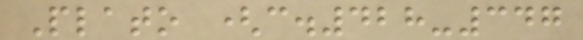Plato (c.428-347
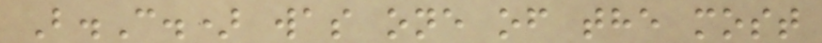B.C.) was one of the most
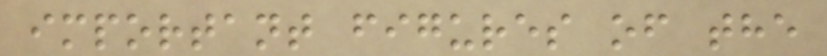important figures of the
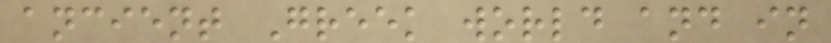ancient Greek world and in
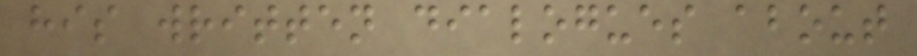his written dialogues about
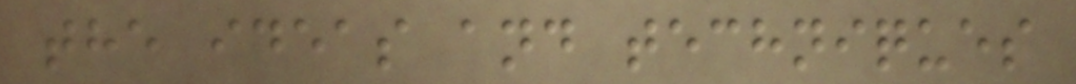the ideas and techniques
